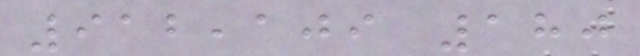912,109 180
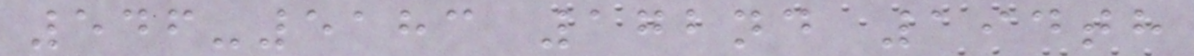546-5183 172nd 194th
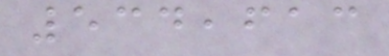534,613
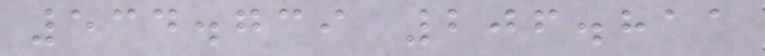534.739 206.811
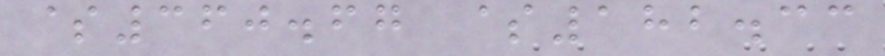$360.67 $182.33
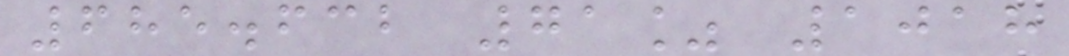685.632 71% 1018
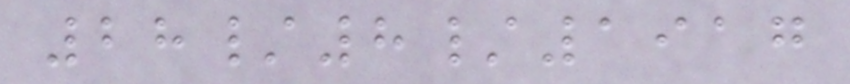28/8/1917
